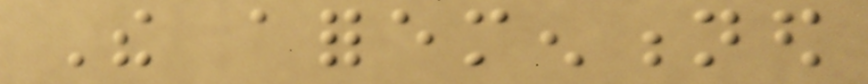The aforementioned
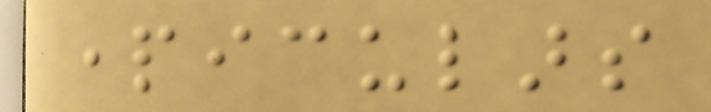particulars
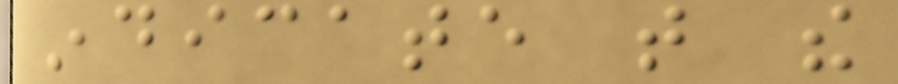indicate that the
